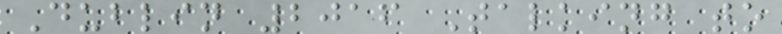Dublin 2016 Talking to
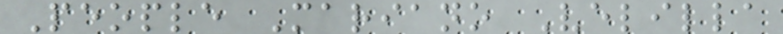People Mariano Velilla
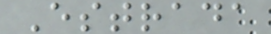Estrada
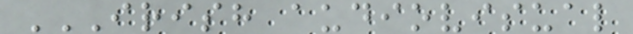IRISH AUDIOVISUAL
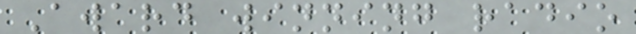Award winning radio
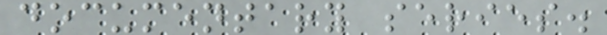documentary series.
